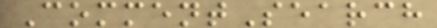CommentSearch
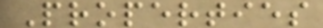Properties
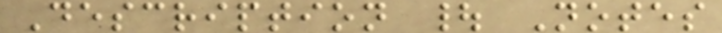Description | Notes
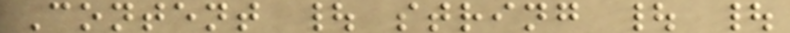Content | string | |
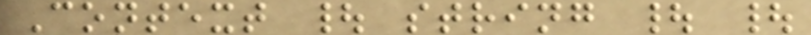Context | string | |
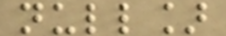null]
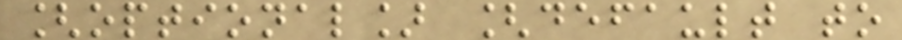[optional] [default to
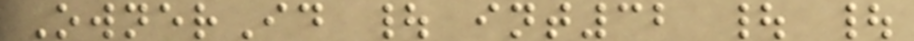OwnerId | int32 | |
